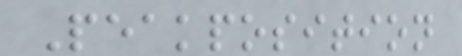Peakposition
